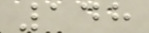148
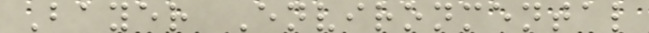Bayer Environmental
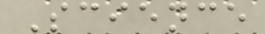Science
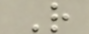R
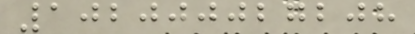102000027208
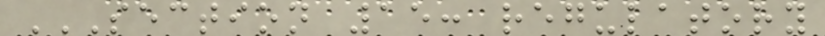SECTION 15: REGULATORY
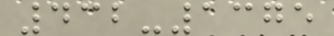432-1375
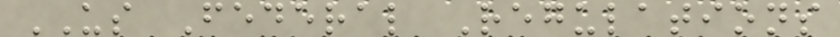US Federal Regulations
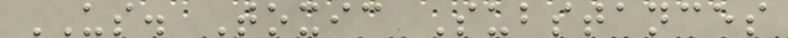US. Toxic Substances
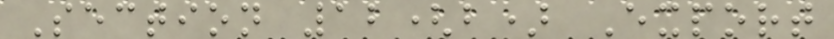Section 12(b) Export
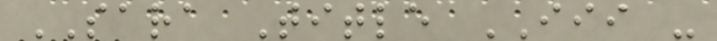SARA Title III -
